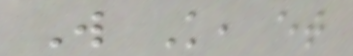W K, et
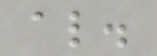al.
